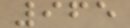965
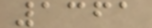1361
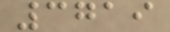3719
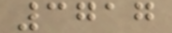3717
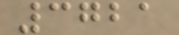3721
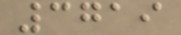3719
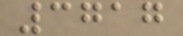3717
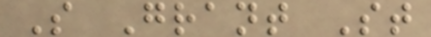S Grant St
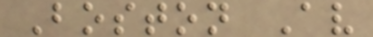Boston Av
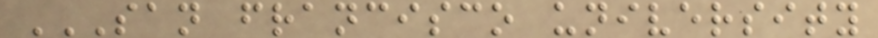SAN FRANCISCO UNIVERSITY
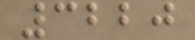3220
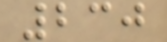230
